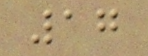17
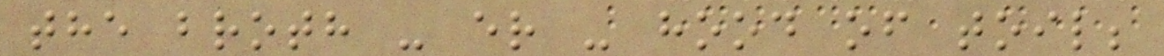the broth - er - hood of toil;
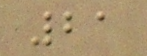21
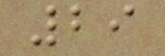29
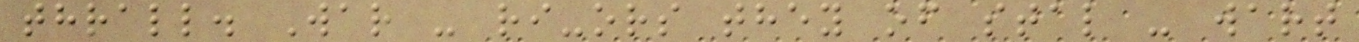thrall. War - ri-ors they of stal - wart
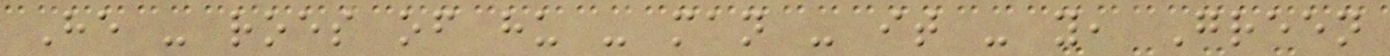He - roes of hu - man - it - y, Green
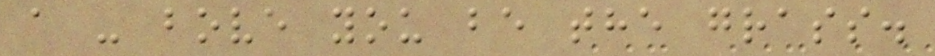a - bove you be the grass.
